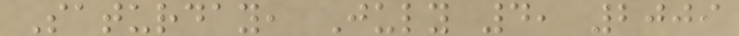Saturday, July 4, 2009
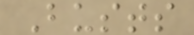Busts
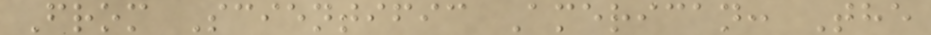From Scientific American: The
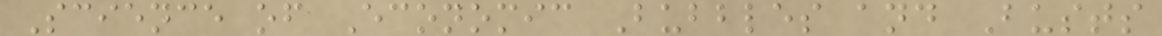Science of Economic Bubbles and Busts
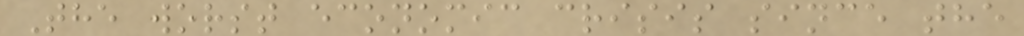The worst economic crisis since the
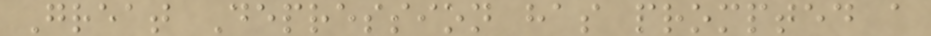Great Depression has prompted a
